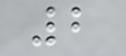2
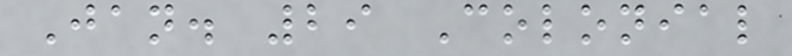Jan. 29 Colonial
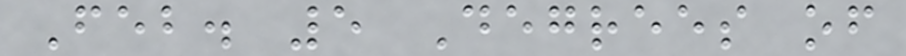Feb. 5 Degrees of
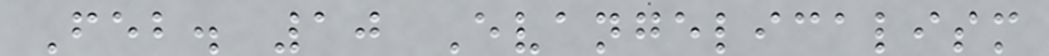Feb. 10 Evangelicalism
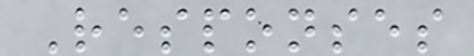Responses
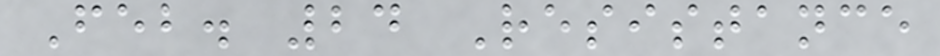Feb. 24 Resistance
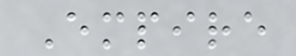Empire
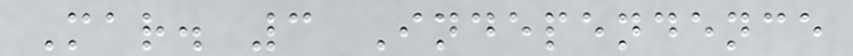Mar. 3 Independence
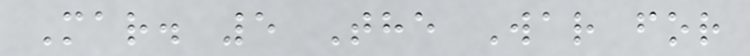Mar. 5 The War for
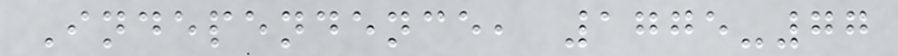Independence, 1775-77
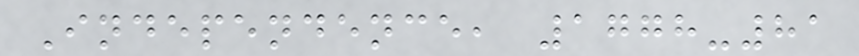Independence, 1778-81
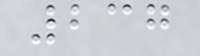237
